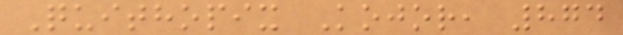Quithopix Kojor, 874
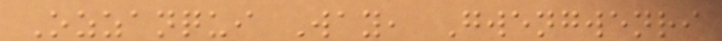Ozzanqui Way, Gwengwenri
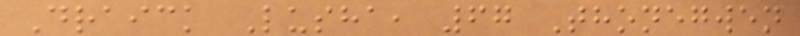Draick Lusha, 67 Thonegwen
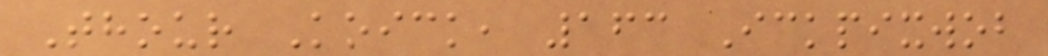Thour Koick, 163 Ickpixwob
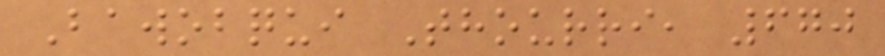Bawobqui Thourri, 670
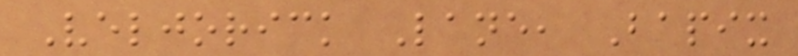Veljorick Lane, Bapix
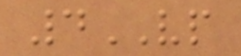4VP
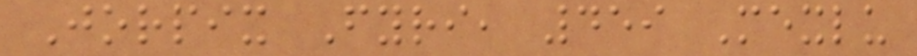Jorpix Fyri, 459 Mexlu
